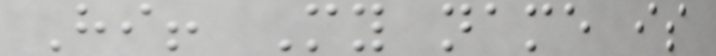Hi! My name is
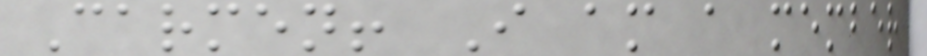Carmen! I am a member
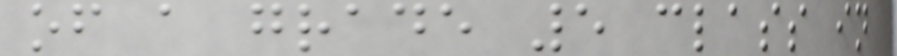of a grade 5 class in
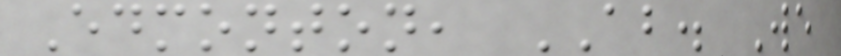Edmonton, AB. We
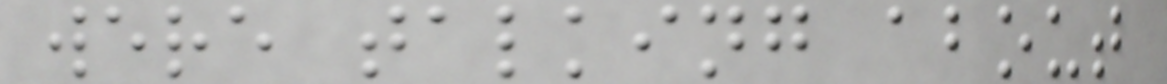were talking about
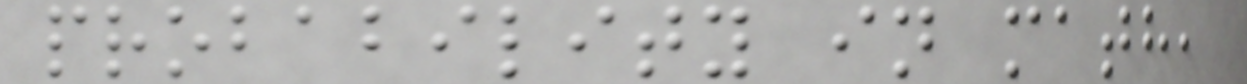probability in math,
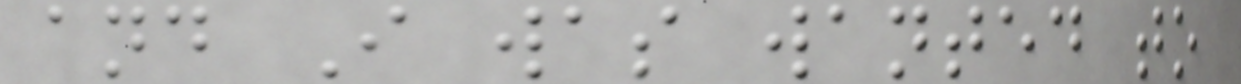and I was wanted to
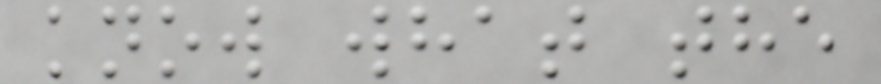know what the
